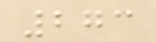273
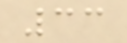33
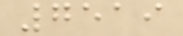7519
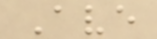Ave
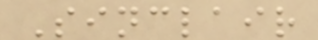Sinclair
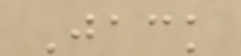Jack
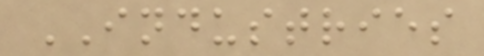INDUSTRIES
